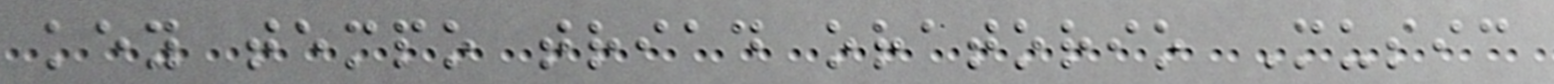key tempo triad oratorio Music
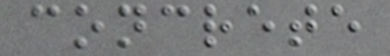concrete
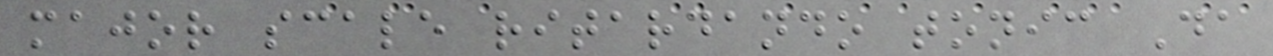major scale ritardando tonic Da
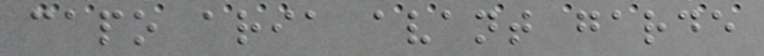capo aria avant garde
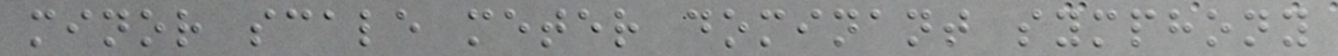minor scale meter dominant symphony
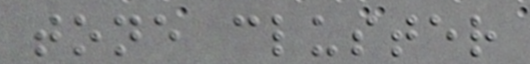tone cluster
